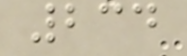234
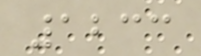1233
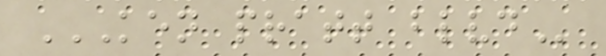KEN PRATT BLVD
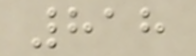818
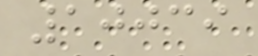10039
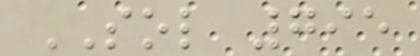SOL 795
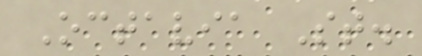Octavia St.
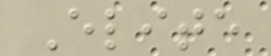Elite
